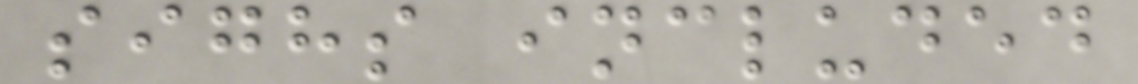sighs included
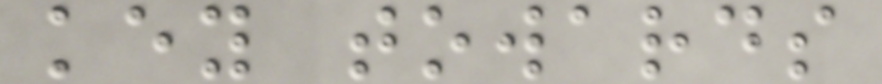key towards
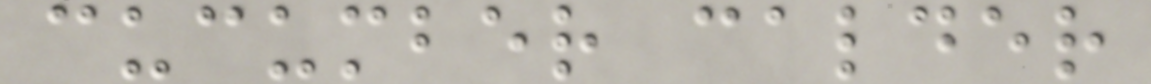cucumber calder
